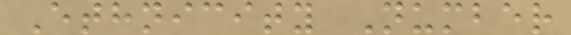Ethnicity Number
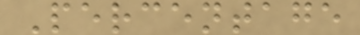Percentage
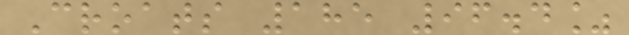Croats 185 96.4%
